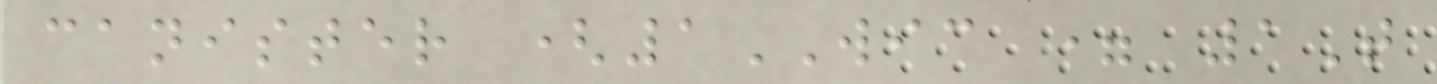canister (1WIC = 1T
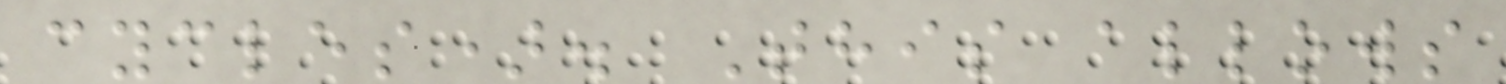cycles). This allows
